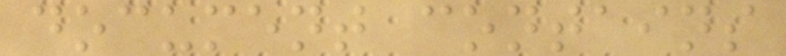document contains
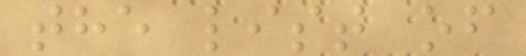the list of
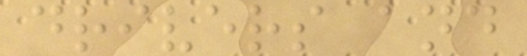drivers and
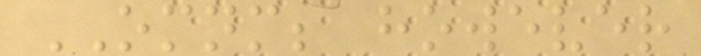OMNM; however
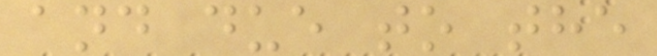and due to the
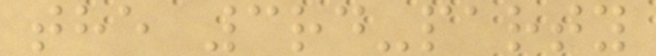the 3rd-party
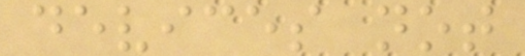devices not
